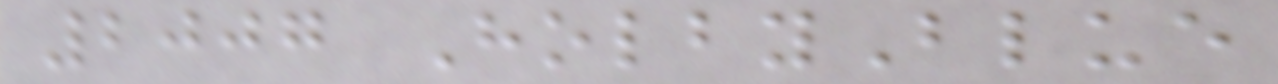2007 HolbyBlue
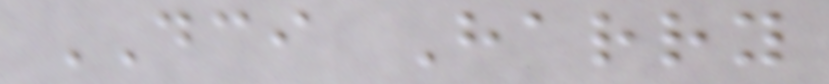DCI Harry
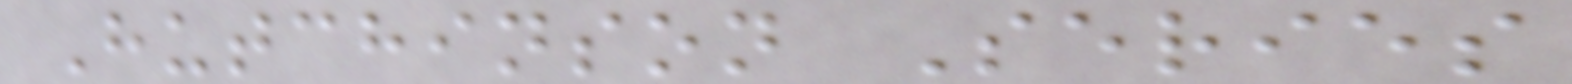Hutchinson Series
